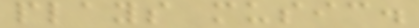plays music.
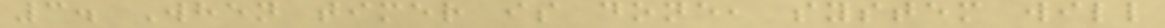3. When timer is done, system will
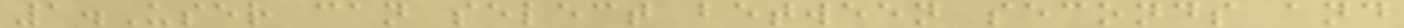1.User can select between seconds and
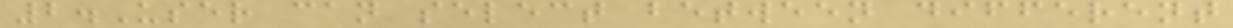2.User can select between different
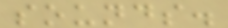sounds.
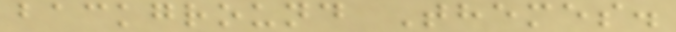background Themes.
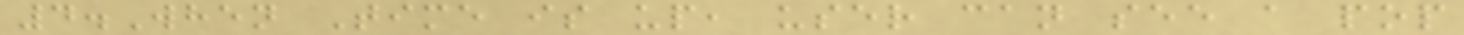4.When Time is up, user can see a pop
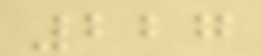227
